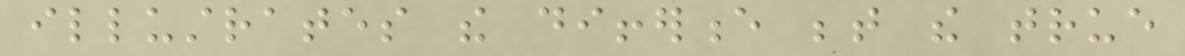illustrates the difference between the true
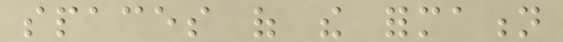spaces of the formation
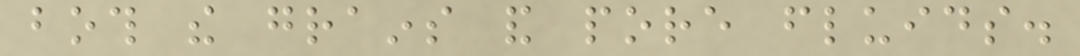both the grains and pore fluids.
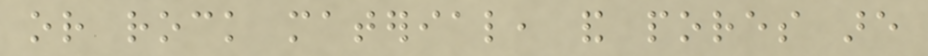or rock material, and pores are
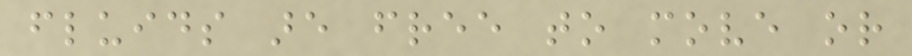fluids are free to move or
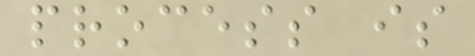process is
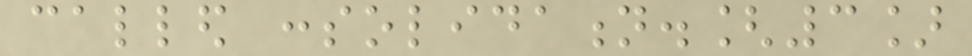called consolidation.[3]
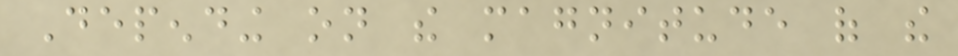Depending on the magnitude of the
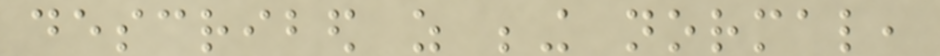described as being normal,
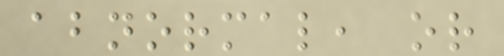abnormal, or
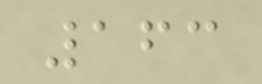163
